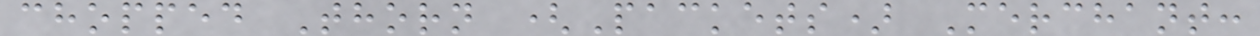chopped Thorn (Packets) Merchant:
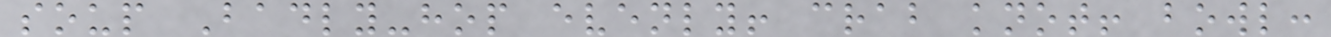soup Badly-hop evenly! crab knot! bowl:
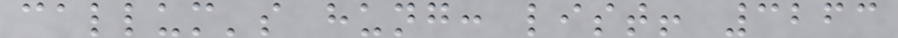callum's hung: list! 3263
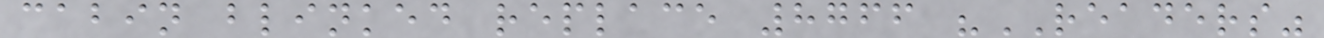cabin blinked replace 8766 "READERS"
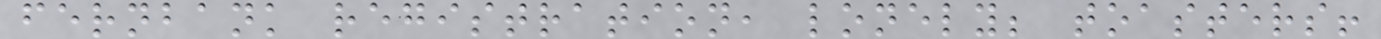fernbank registration, lonely; toasters!
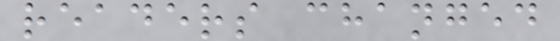readers changed
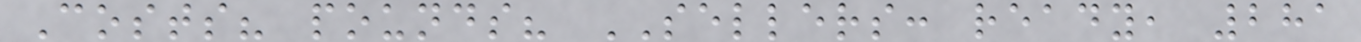Costs? pounds? SELLERS: ready, 281
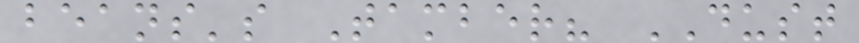beans's Tamber? DUST
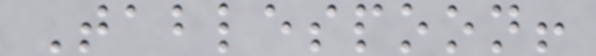Tablespoon!
